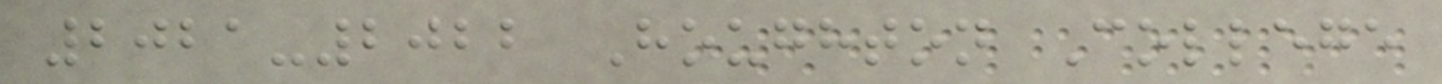2021-2022 Houghton College
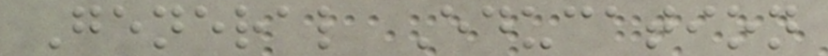General Education
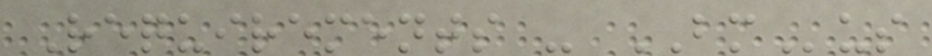Requirements - BMus
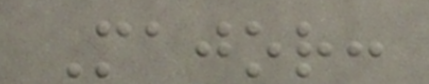Major:
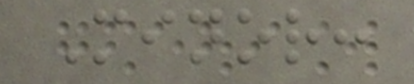Minor:
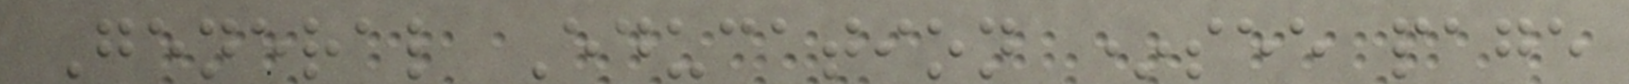General Education *see page
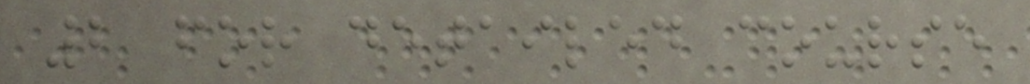2 for detailed course
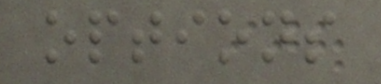options
